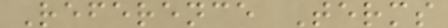Reference Terms
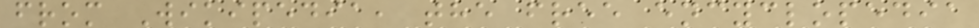from Wikipedia, the free encyclopedia
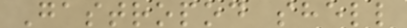Gastropod shell
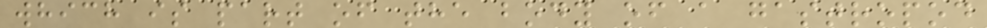which is part of the body of a gastropod
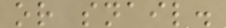or snail.
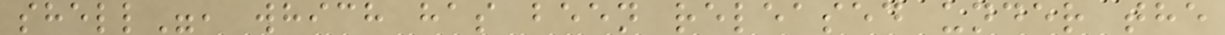shell", which has been released under the
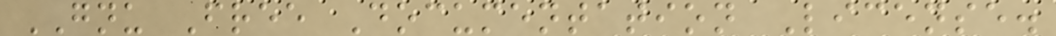GNU Free Documentation License.
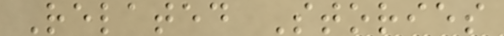Related Stories
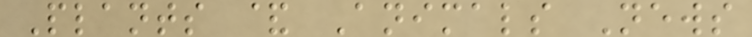Plants & Animals News
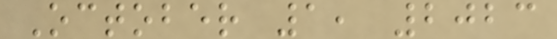October 1, 2023
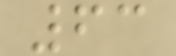63
